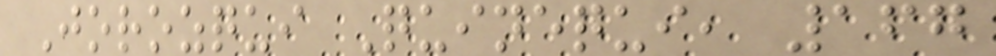Jorozqui Quinequi, 167
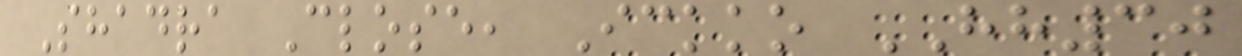Shadra Close, Ickko HH30
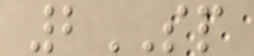2SP
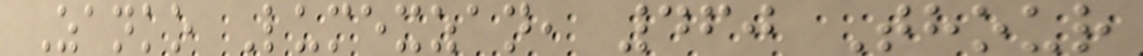Zanko Lumexzan, 460 Thour
